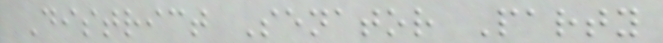District Senator Party
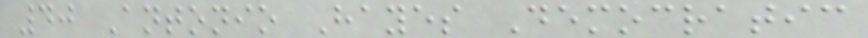40 Antonio Hayes Democratic
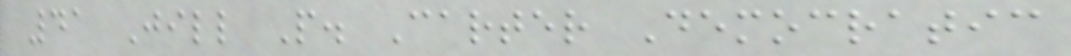41 Jill P. Carter Democratic
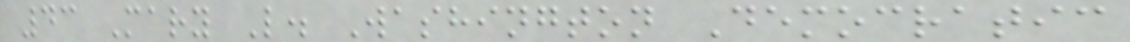43 Mary L. Washington Democratic
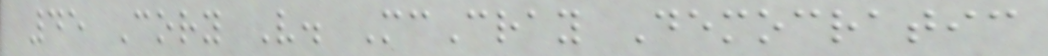45 Cory V. McCray Democratic
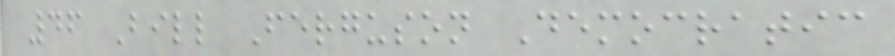46 Bill Ferguson Democratic
